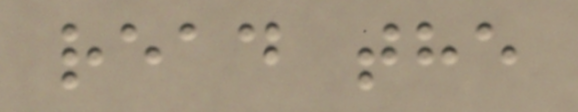read the
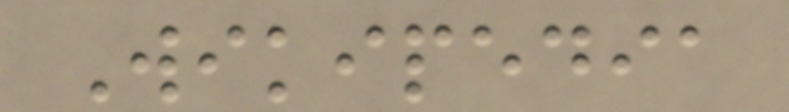Wikipedia
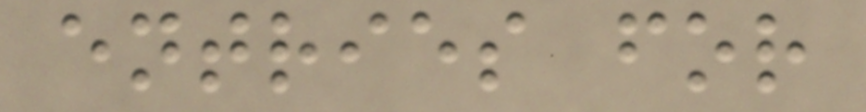entries for
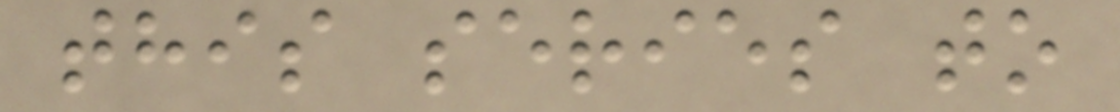this series to
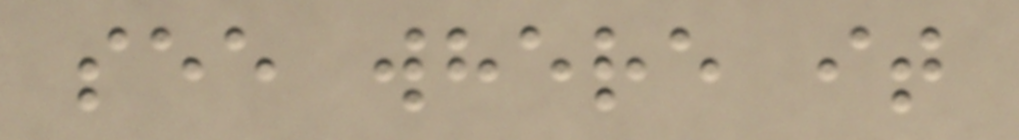see where it
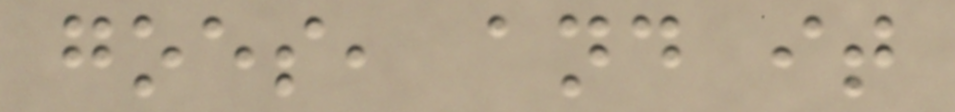goes, and it
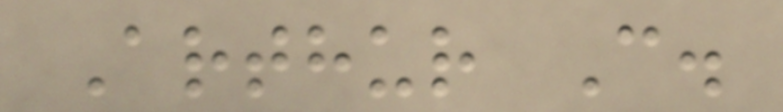Arthur C.
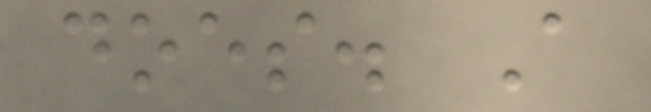does. A
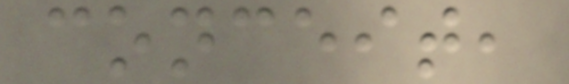conceit,
